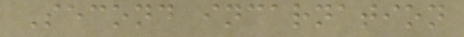Second incarnation
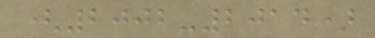(2002-2014)
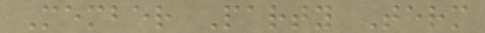Member Party Term
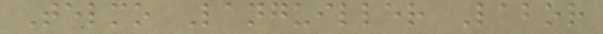Telmo Languiller Labor
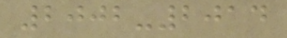2002-2014
